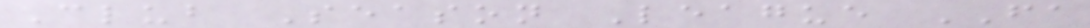Club Season League FA
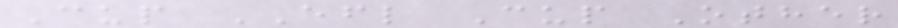Cup EFL Cup Other
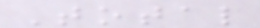Total
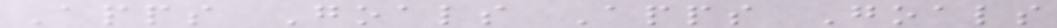Apps Goals Apps Goals
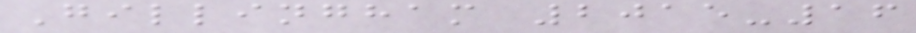Gillingham 2015-16
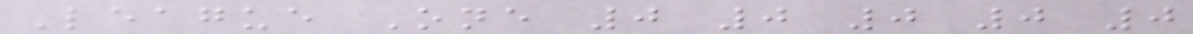League One 0 0 0 0 0
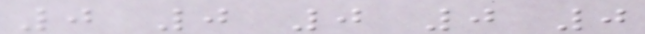0 0 0 0 0
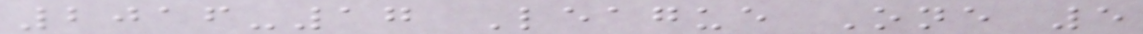2016-17 League One 5
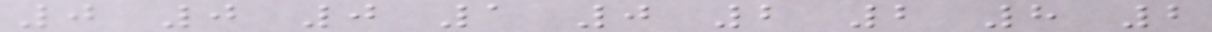0 0 0 1 0 2 2 8 2
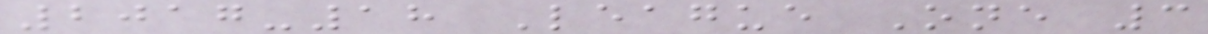2017-18 League One 3
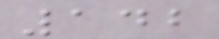142
